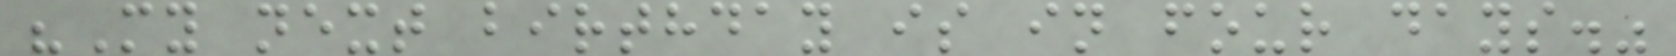"My next birthday is in four days."
